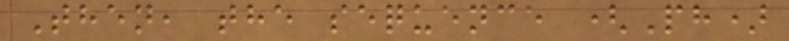Then, the sequence (Ph)
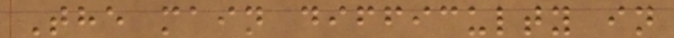The main difficulty in
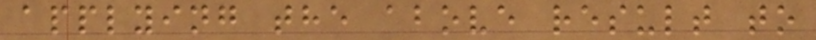applying the above result to
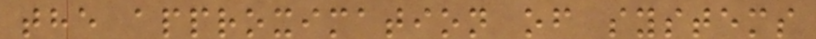the approximation of systems
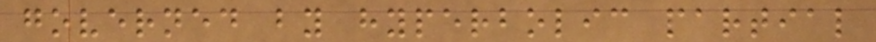governed by hyperbolic partial
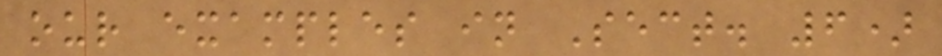our examples in Sect. 6)
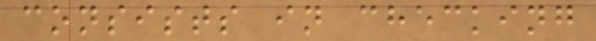consists in checking
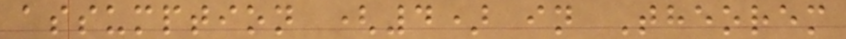assumption (4) in Theorem
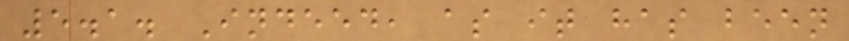5.1. Indeed, as it has been
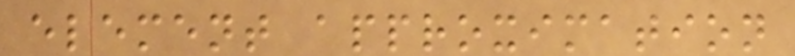element approximation
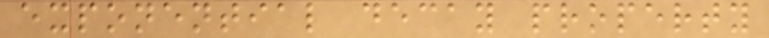exponential decay property
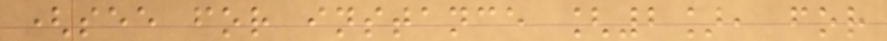(see for instance [2], for
